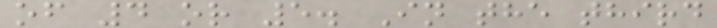of 4 or 5. In the third
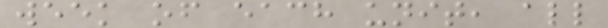week of each unit, all
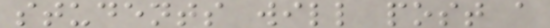students will post a
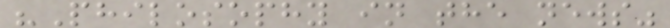"Philosophy in the news"
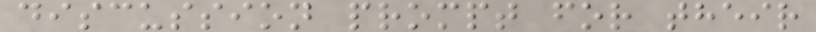discussion prompt for their
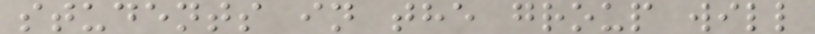students in the group will
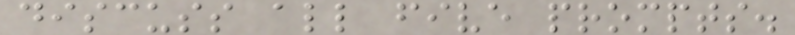discuss all five prompts.
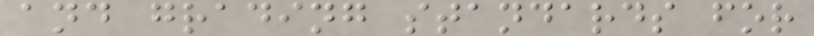and grading standards for
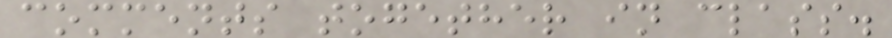comments together in class.
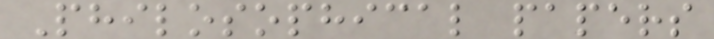Philosophical papers
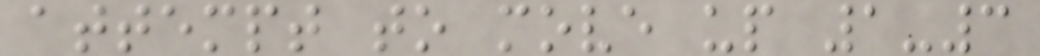attempt to move up 1-3
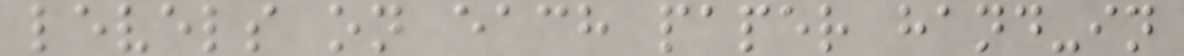levels on each paper hand-in
